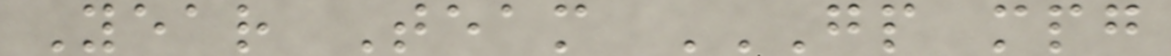Year Team GP MPG
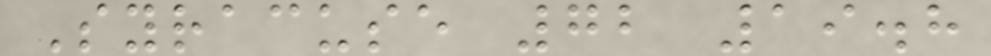Syracuse 72 19.8
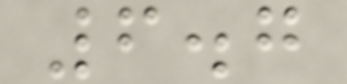6.7
